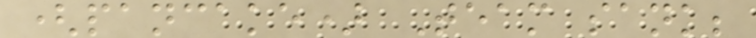(pancake) Team sank;
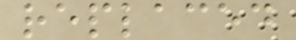replaced
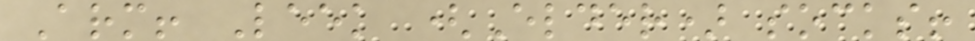Arm! Leek (Elder) socks!
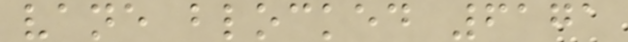vane blocked 6171
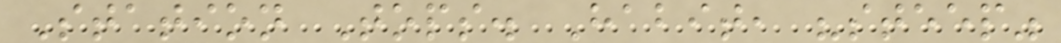Station Tops. Habit, "steep"
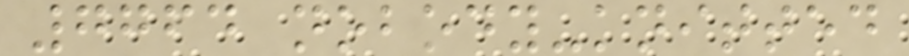7764 nobody-knitted
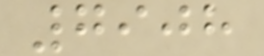7908
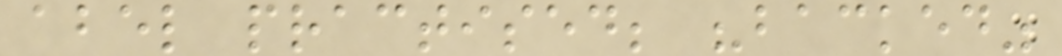abel practised; "backed"
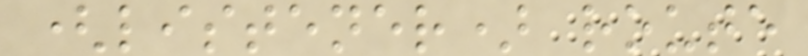(listener) route
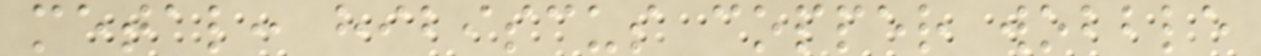metal: hibiscus copper wobble
